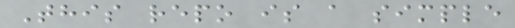This repo is a simple
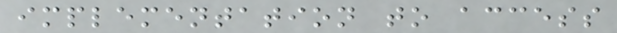implementation to access
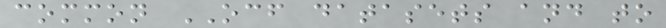common OCF datasets and to
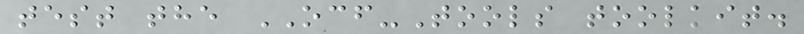test the OCF-Tools toolkit.
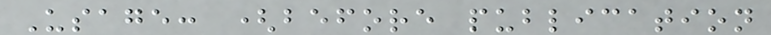Usage: (before publication
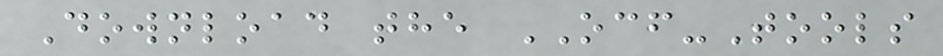Download the OCF-Tools
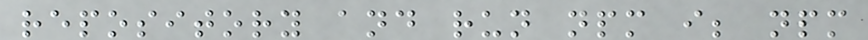repository and run npm i; npm
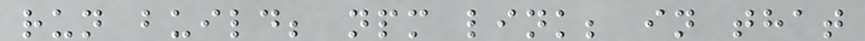run build; npm link; in that
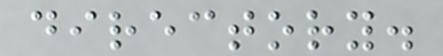directory.
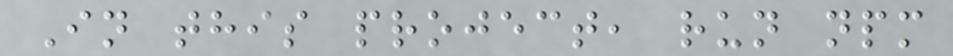In this project, run npm
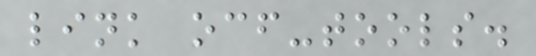link ocf-tools.
